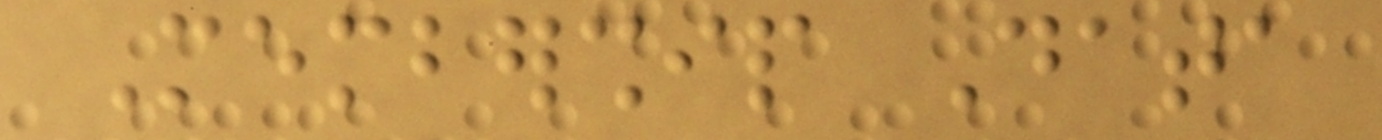Membership Data
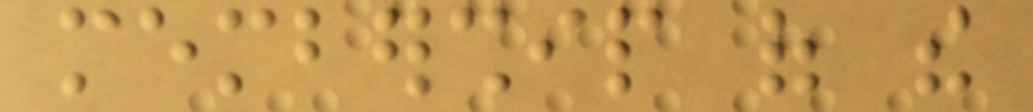membership of the
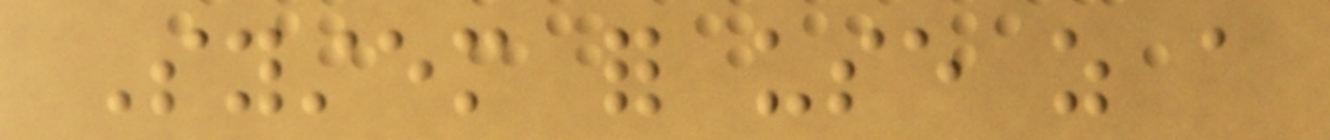System for use as a
